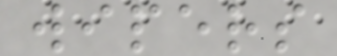wipers
